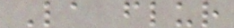La flur
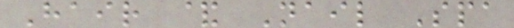Hair & Nail Spa
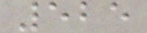525
